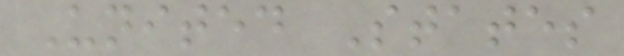United States
